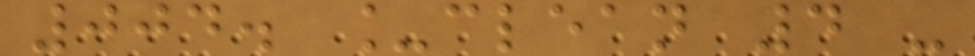004. _clean 4 -
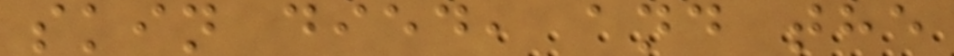skin died, and the
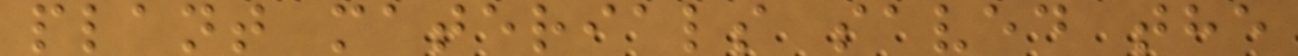plant materials saved the
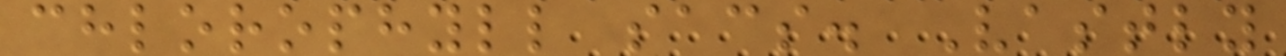chlorophyll sacs. Vastly
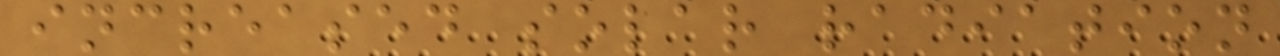increased solar radiation
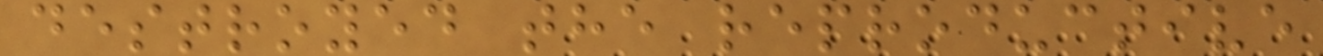destroyed the reproductive
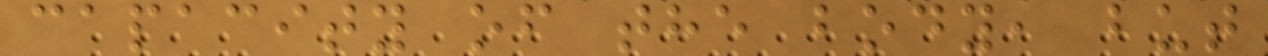capacity of the body, but
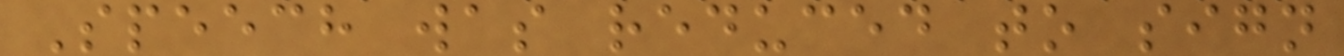Speech was reduced to sign
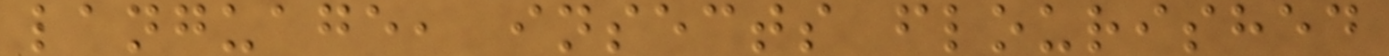language, insects flourished
